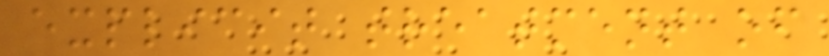explicit treatment of
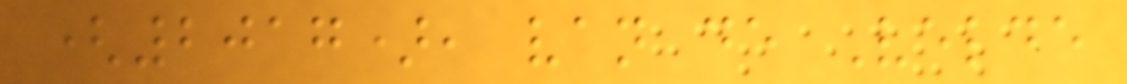(2017), van de Velde
